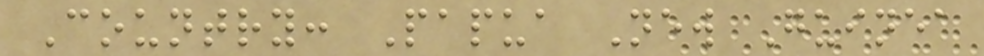Country: Papua New Guinea
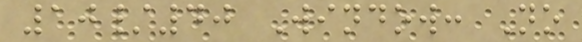10/40 Window: No
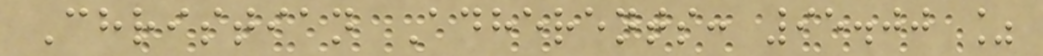Christian Adherents: 95.00 %
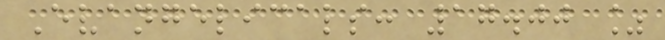Evangelicals: 17.00 %
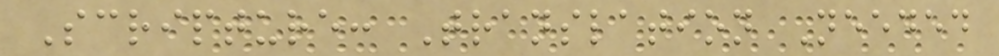Scripture: Translation Needed
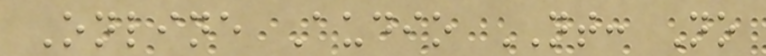Online Audio NT: No
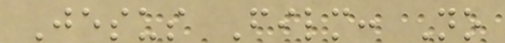Jesus Film: No
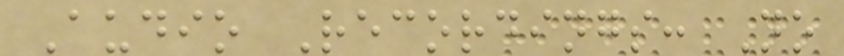Audio Recordings: No
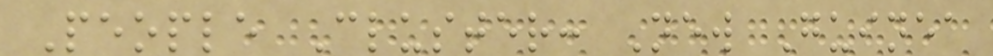People Cluster: New Guinea
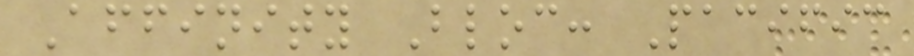Affinity Bloc: Pacific
